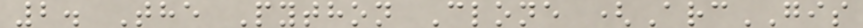2. The Python Clone (ArcGIS
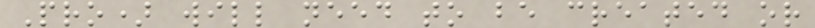Pro) will need to be created or
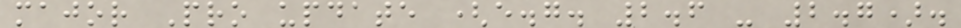major Pro update (e.g. 2.6 - 2.7).
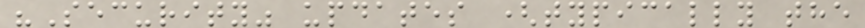"Security" updates (typically the
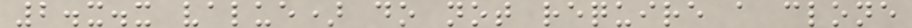2.x.x value) do not require a clone
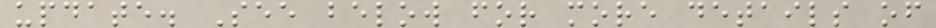update. See below for more details of
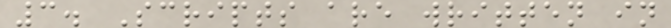3. Scripts are written in
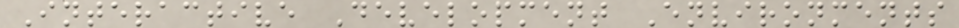Interactive Development Environments
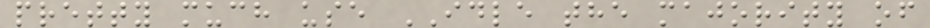pretty much use IDLE the majority of
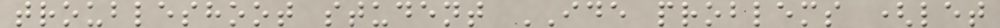troubleshoot student IDE problems (let
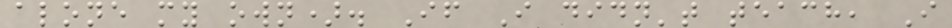alone my own). If I didn't teach, I
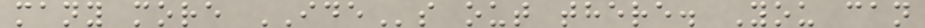many more IDEs out there. You can
